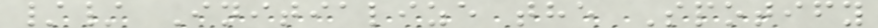// Initialize the Spotify
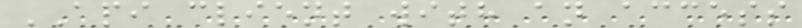API client with an access
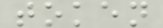token
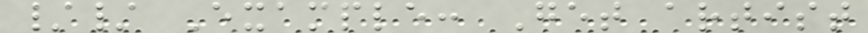// Example: Get artist
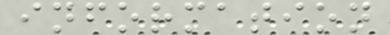information
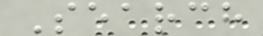Search
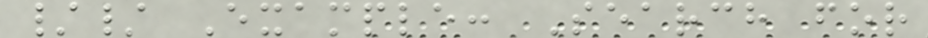// Example: Search for
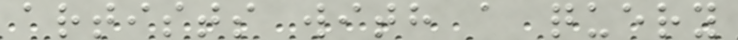artists with a query
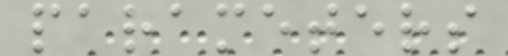parameters
